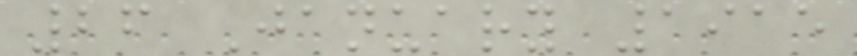26 January 1915
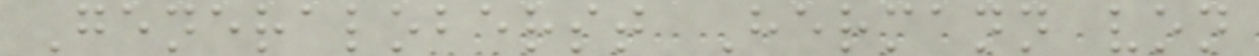Generaloberst Hermann von
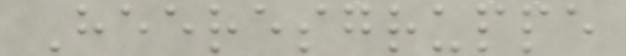Heeresgruppe
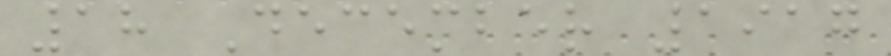18 December 1917
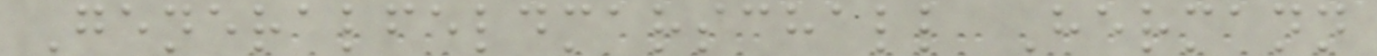Generalfeldmarschall Hermann
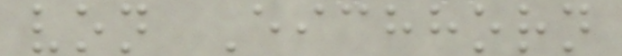von Eichhorn
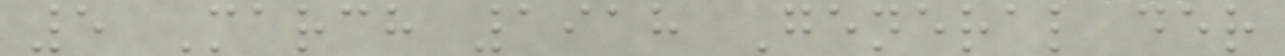5 March 1918 General der
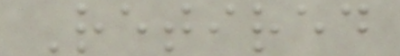Retired
